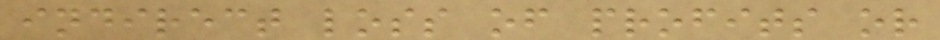indirect loss of profits or
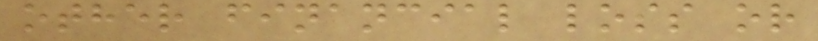other financial loss or
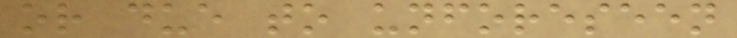or due to unforeseen
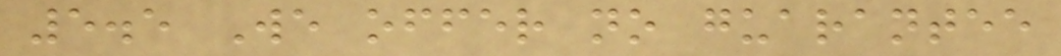5.5 We offer no guarantee
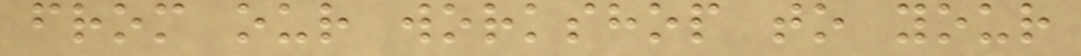from our workshop to your
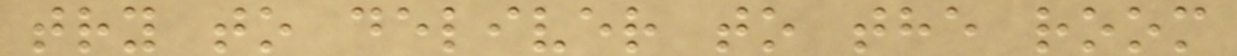try to deliver to the room
